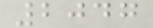2047
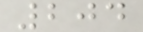204
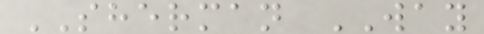SHERMAN WAY
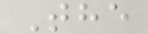The
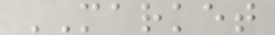MARKET
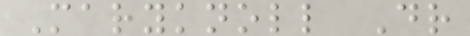Maryknoll Dr
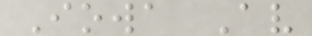Iowa Av
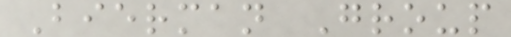Bierman Group
